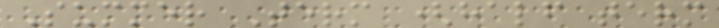Summer Term (half term
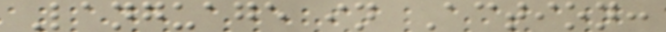Language in Action:
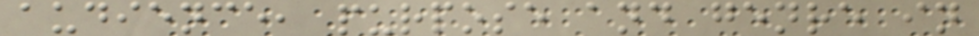audience, purpose and genre in
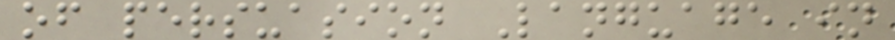of persuasion Language in
